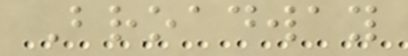Broadway
